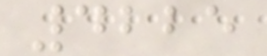4225
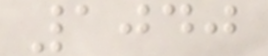1040
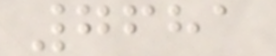7681
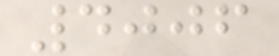4006
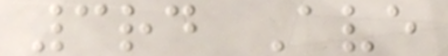3rd Ave
